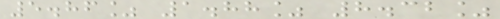5.86% 1.88% 8.32%
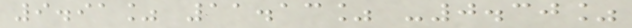9.91% 11.13% -0.30%
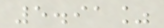5.91%
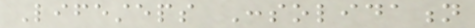Lifesteps Consolidation
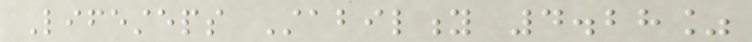Lifesteps Stability 4.28%
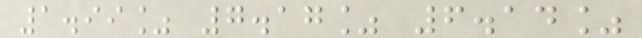1.99% 7.17% 6.14%
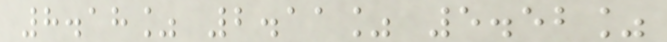8.18% 2.11% 5.52%
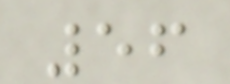56
